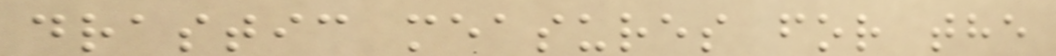drastic measures for the
